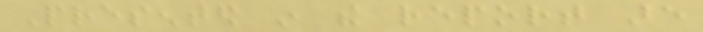Presented in the report are
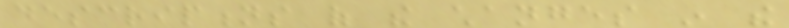descriptions of the changes in the
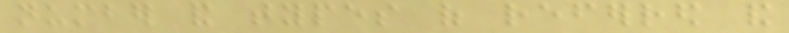number and types of referred and
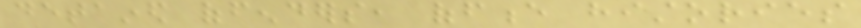detained offenders, offence histories
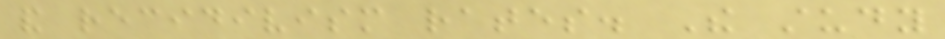and recidivism rates. The study
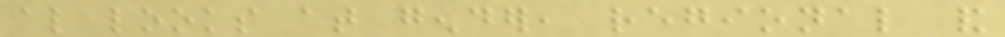also looks at gender, regional and
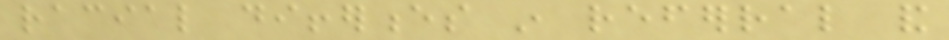racial differences in referral and
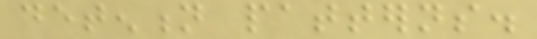detention patterns.
